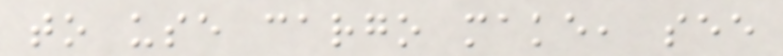to use cargo make, see
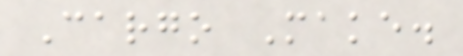Cargo Make.
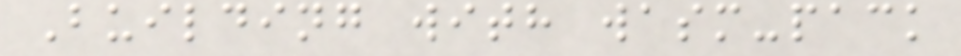Building with wasm-pack
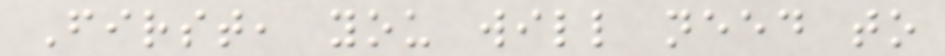First, you will need to
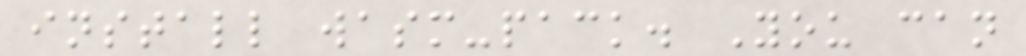install wasm-pack. You can
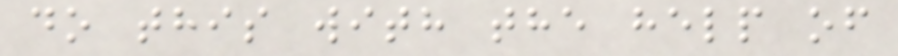do this with the help of
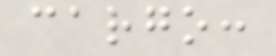cargo:
